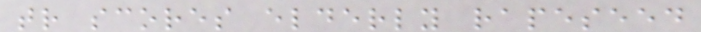tr scores elderly rapeseed
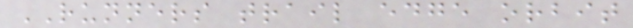RUNNERS trail edge orbit
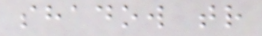shadow tr
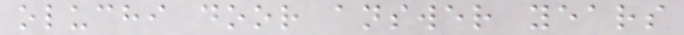oluchi door answer years
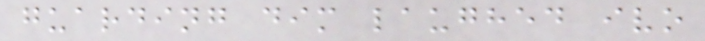guarding dim laughed ivo
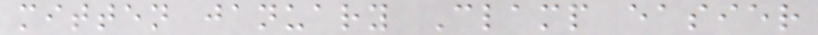mitten january Clamp easier
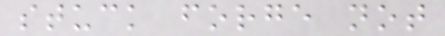stuck forge not
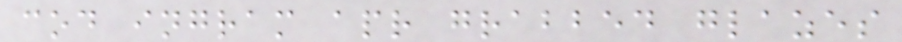cod ingram apr grabbed glazes
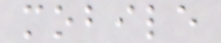mobile
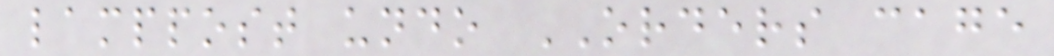lamppost undo ORDERS cage
